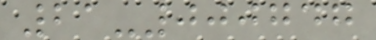21-000747
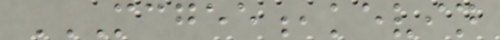MCGEE,KEVIN
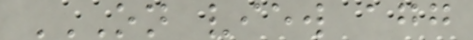ON VIEW AGG
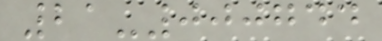21-000744
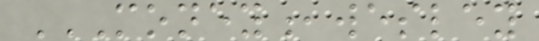MONEY,WESLEY
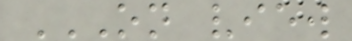ON VIEW
